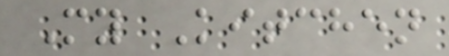My Kitchen
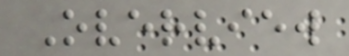Overview
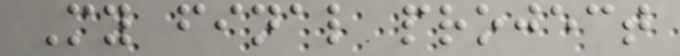My final project
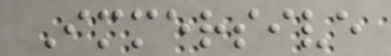Immersive
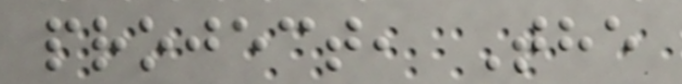project, The
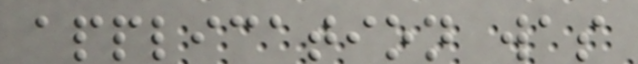application was
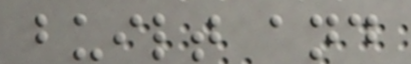built and
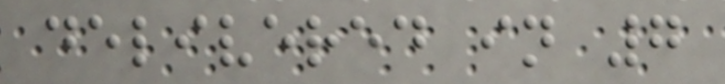delivered in 7
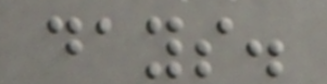days.
